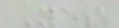Yes
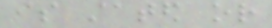is stated or
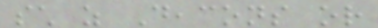such as Deacons or
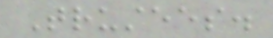Trustees.
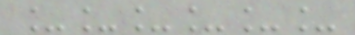______
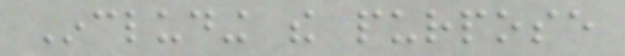Including the purpose
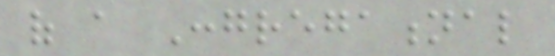of a Congregational
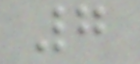7
